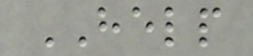HELP
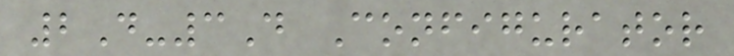2D-3D Configurator
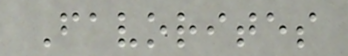Favorites
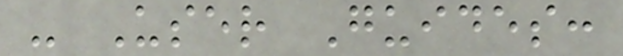- User Guides:
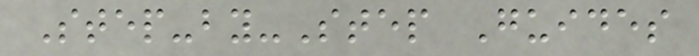Step-by-Step Guides
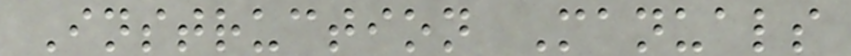Instruction Manuals
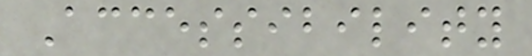Accessibility
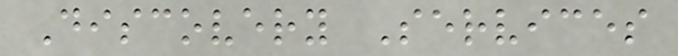Discovery Services
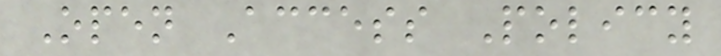Open Access Policy
